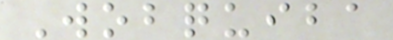Wobquiba
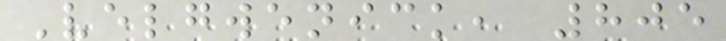Velgwenick, 805
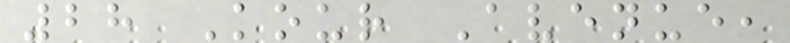28 Kour Avenue,
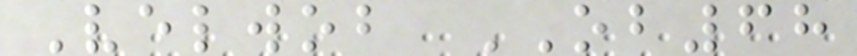Velwob OB68
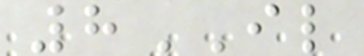8IL
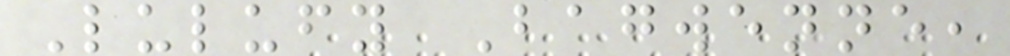Lulufy Bagwenne,
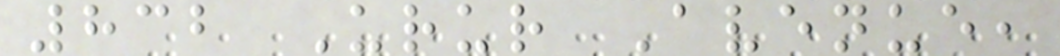832 Urur Avenue,
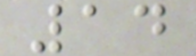14
